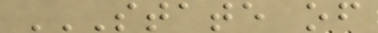STATE OF
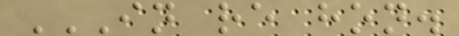IN RE HON.
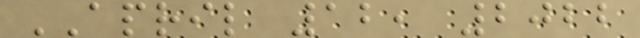APRIL 12, 2022
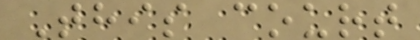This court
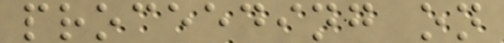proceeding on
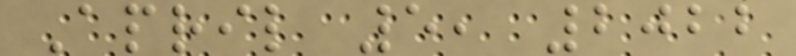April 5, 2022
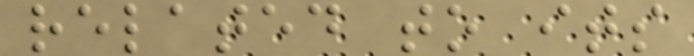related to its
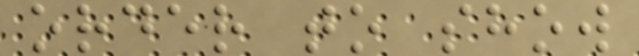order to show
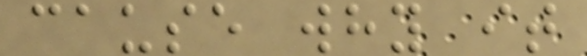cause why it
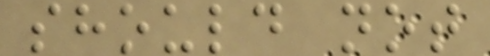should not
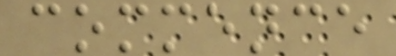commence
